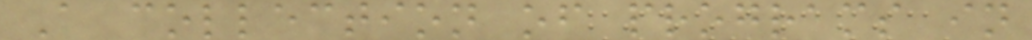A collection of programs in
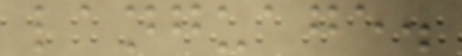language.
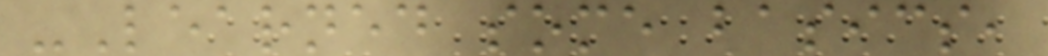-Learned some basics,
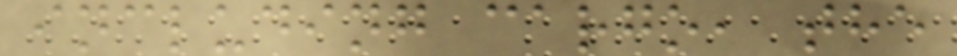including cargo, the
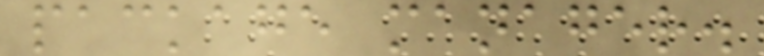package manager.
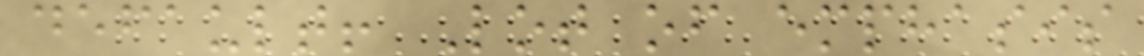default! Lot of emphasis
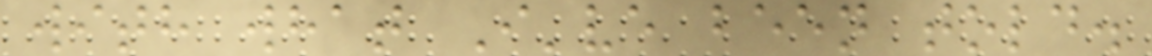with what I've been told.
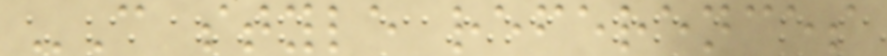-C style references
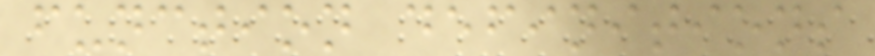function definitions
